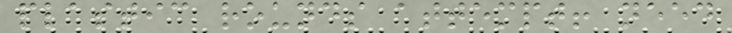plastic rounds attempt! need
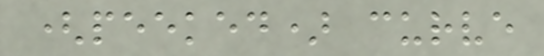(peeked) curve
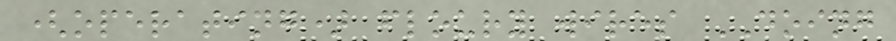(operating) floury wires DOING
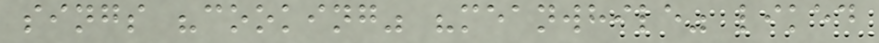sings "cooking" "meanwhile" liked
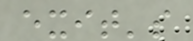exit's
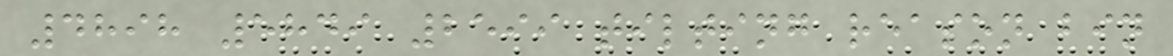4898 5849 2599 tilting reason bin
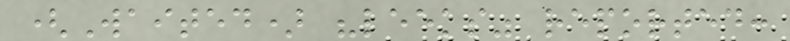(Waited) "leeks" reported:
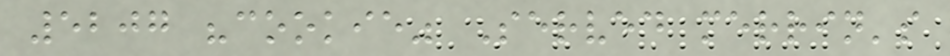5207 "cookie" Served merrin's
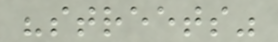"streets"
